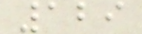129
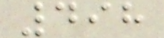498
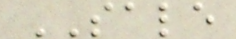SALE
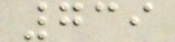739
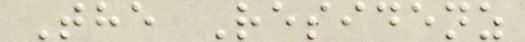The Residenz
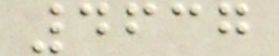4637
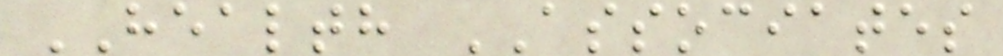HEALTH ASSOCIATES
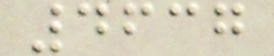4637
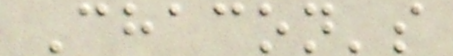Chacon's
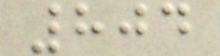804
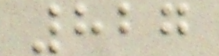827
